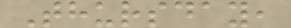Thursday,
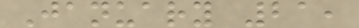January 21,
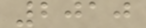2010
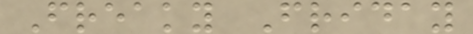Freaky Friday
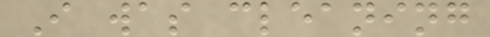I was cleaning
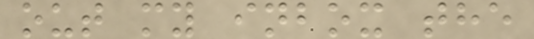out my inbox the
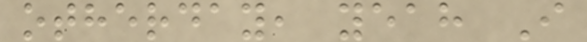otherday, yeah I
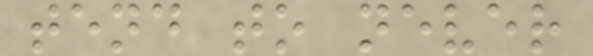tend to never
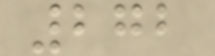272
